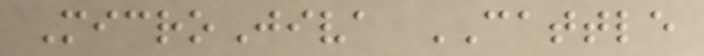MicroJiva CATTLE
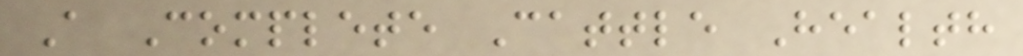A Complete Cattle Health
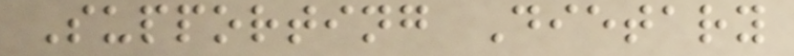Supporting Dietary
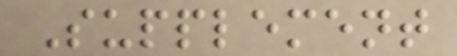Supplement
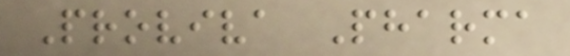Proviva Pharma
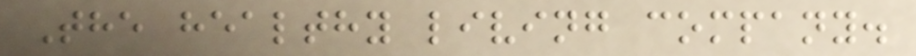The healthy living company.
